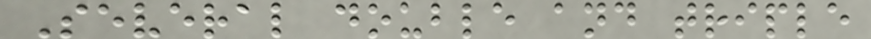Several double and triple
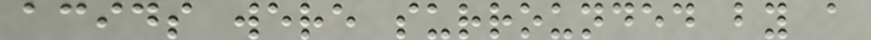acids were surrounded by a
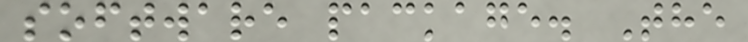software package. The
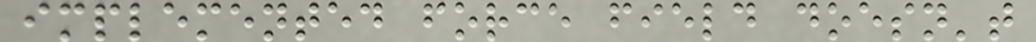implemented force field doesn't
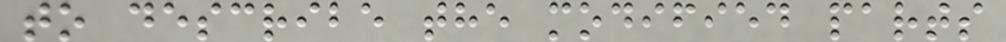to describe the modified parts
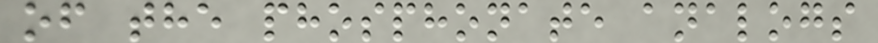of the phosphonate analogs
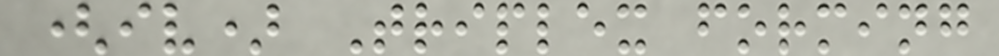(iv) Triplex forming
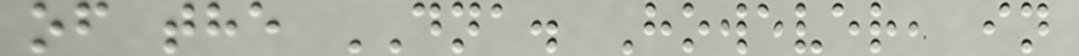of the DNA. However, in
